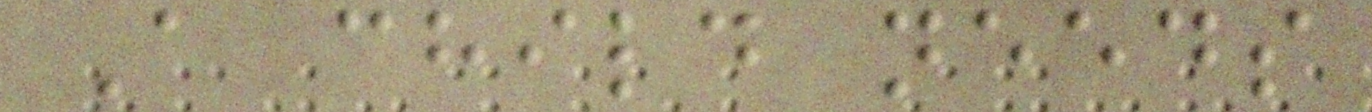A child needs
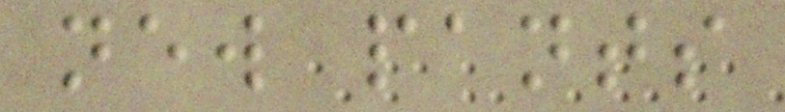new pants
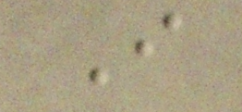I
